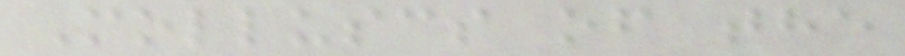Molluscs of the
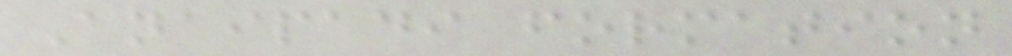Anaipadi formation
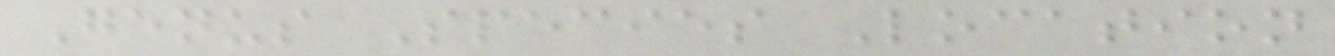Genus Species Location
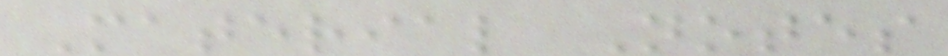Material Notes
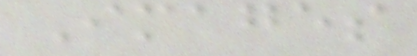Images
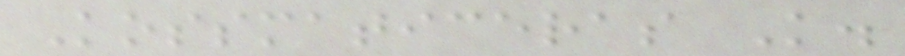Kossmaticeras K.
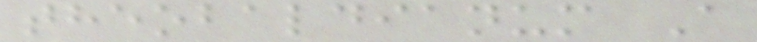theobaldianum A
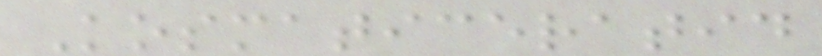Kosmaticeratid
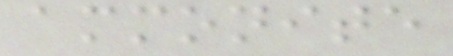ammonite
